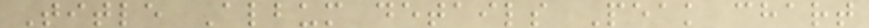Title Album details Peak chart
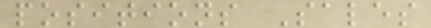positions Sales
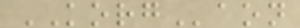KORGaon
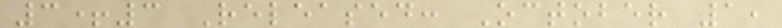3+3 Released: October 1,
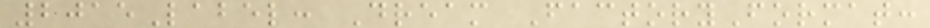2015Label: Dream FactoryFormat:
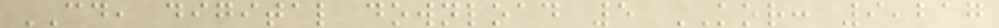CD, digital download 5 KOR: 9,217
